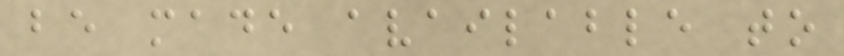be made available to
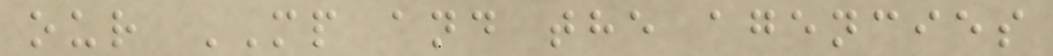our MP and the agencies
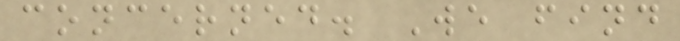concerned. We find
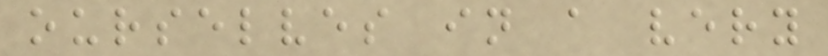ourselves in a very
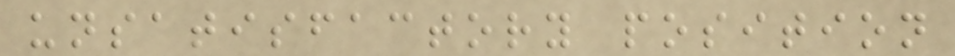unsatisfactory position
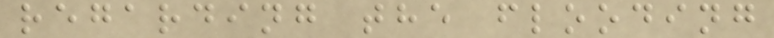regarding the flooding
